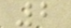2
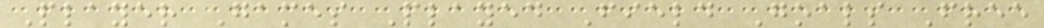Player Games Played Field Goals Free
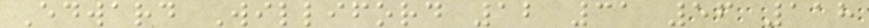Edward Williford 12 31 56 118
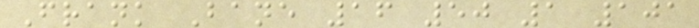Frank Bane 16 50 1 101
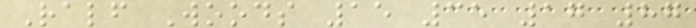Ralf Woods 15 35 17 87
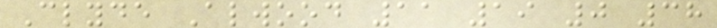Clyde Alwood 11 19 0 38
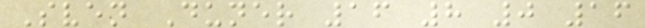Sven Duner 16 8 0 16
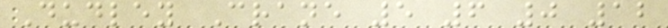Dudley Crane 5 6 0 12
